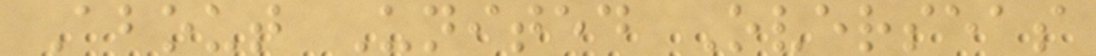About United Overseas
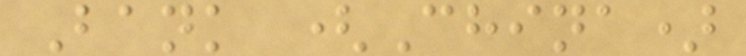Bank (China)
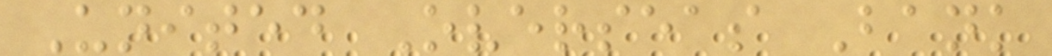United Overseas Bank
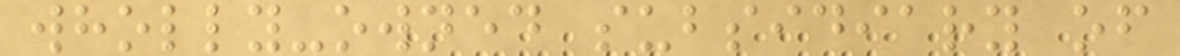wholly-owned subsidiary of
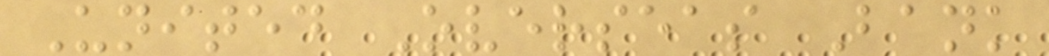United Overseas Bank
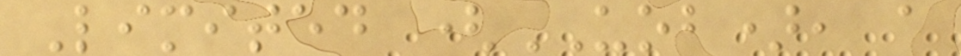Limited (UOB), a
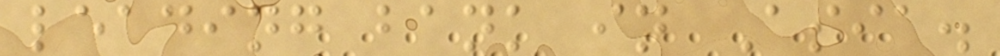leading bank in Asia.
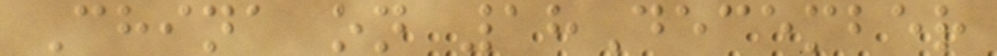China on 18December
